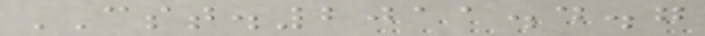CST.2011.4.7
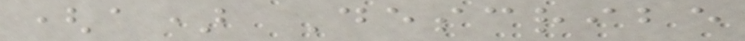(a) Describe
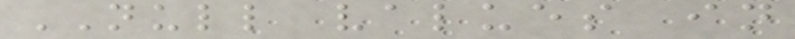NULL values in
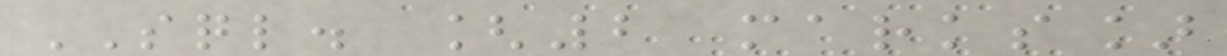SQL. [2 marks]
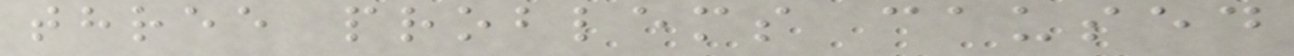three problems caused
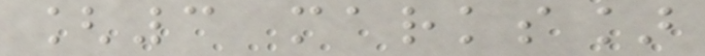[3 marks]
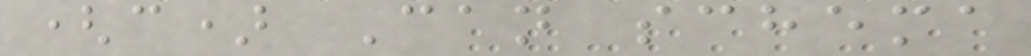(c) Can schema
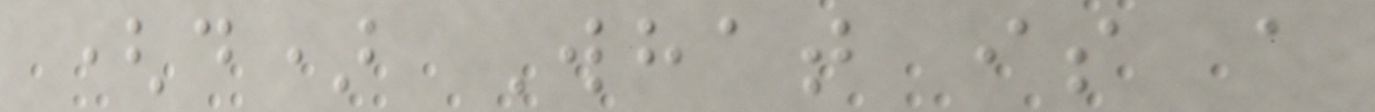(d) What is a
